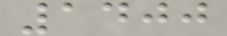1400
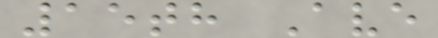15th Ave
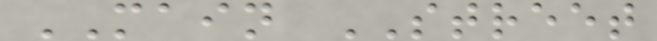MAIN STREET
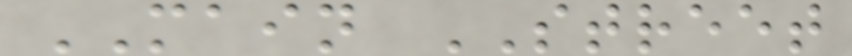MAIN STREET
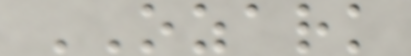OZARK
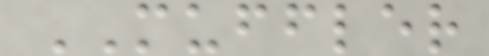MUFFLER
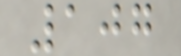107
